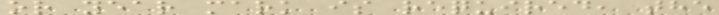or year mark is required, the
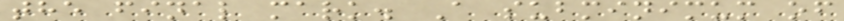the final mark. A subminimum of
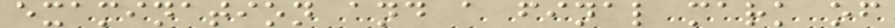examination and a final mark of
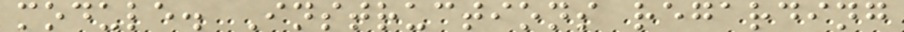module. Instructions regarding
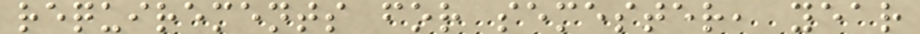requirements for semester, year
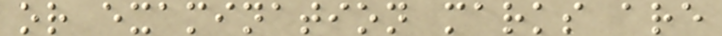or examination marks are
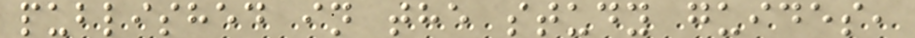published in the study guides,
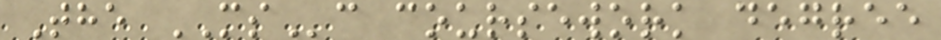The MSc coursework degree
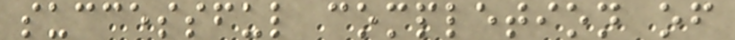successful completion of
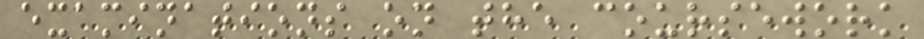examinations on the coursework
